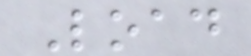Load
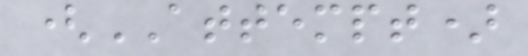(ATTEMPT)
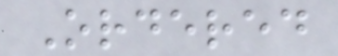Ordered
